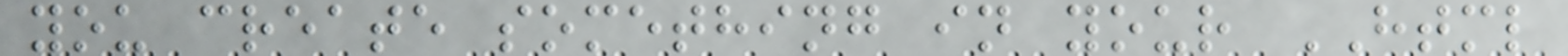you create something in your HTML
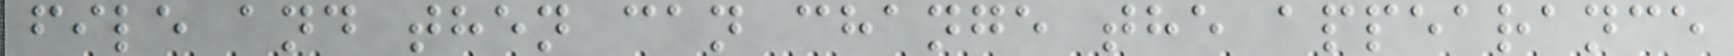file and then can change the appearance
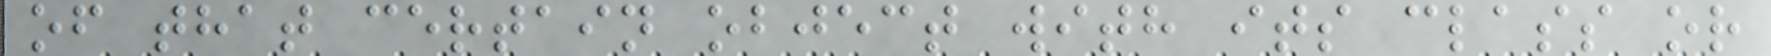of that certain object with its class or
